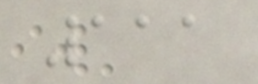111
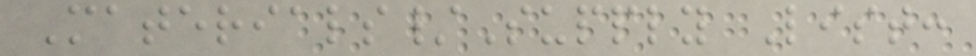Materials/Supply List:
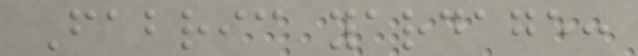Fabric yardage:
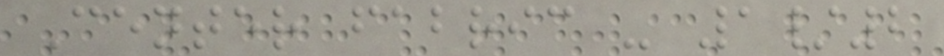Center fabric - 1/2
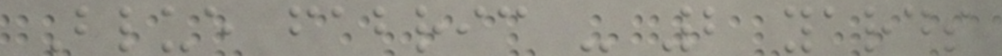Blue fabric - 2 yards
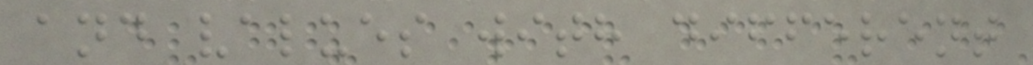and values with different
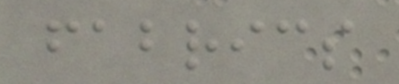fabrics
